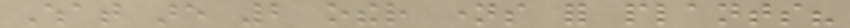What are 2 other names for plants?
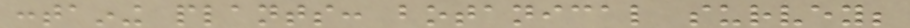containing plants: botanical survey;
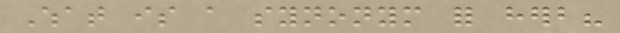What is a synonym for herb?
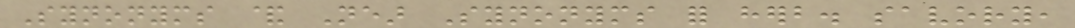Synonyms & Near Synonyms for herb. savory,
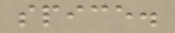spice.
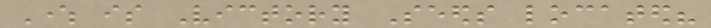Where is Victory Seeds located?
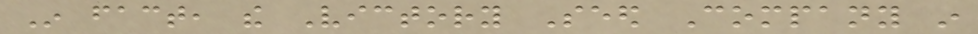In fact, the Victory Seed Company in
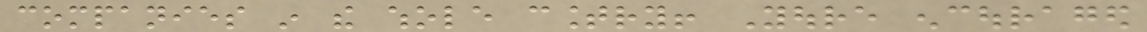companies in the whole country! Youre encouraged
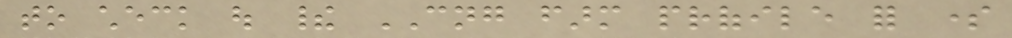to check out their CNG farm profile for some
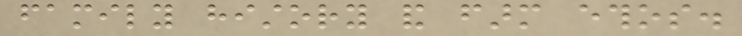family history and farm ethos.
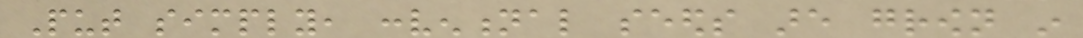Put simply, conventional seeds are grown in
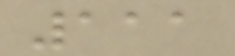111
